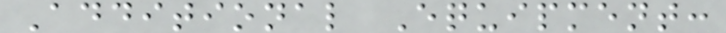Additional Equipment:
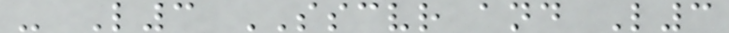- L3 SSCVR and L3
